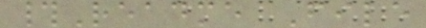#Readme File
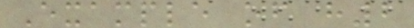Example of h2
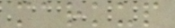markup
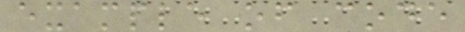example of code
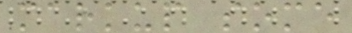markup some
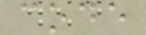code
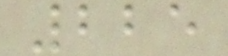225
